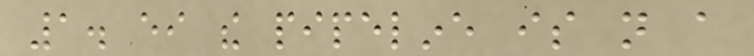1. either the pipeline is not a
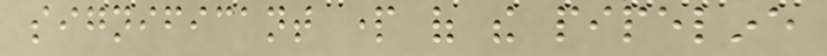significant part of the pipeline
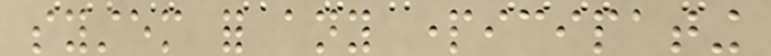system for any participating
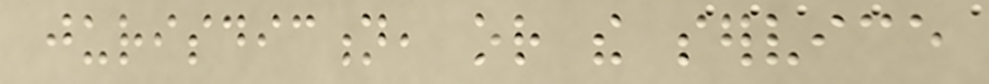jurisdiction, or the service
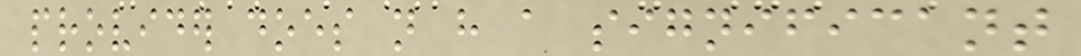provider does not have a significant
